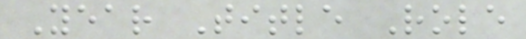Year Title Role
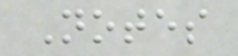Notes
